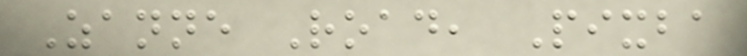Zanne Road, Pixba
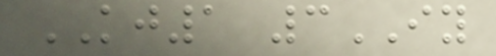KJ1 3IY
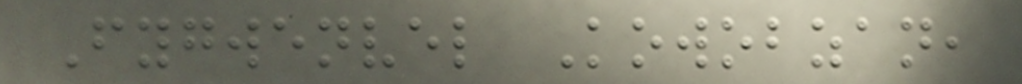Fygwenvel Kowobzan,
